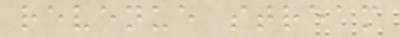revenue stream
